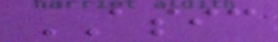ASIC
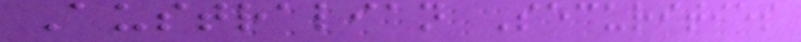Australian Securities
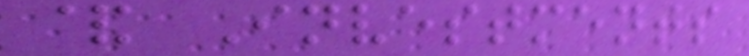& Investments
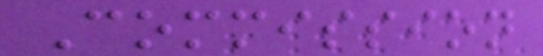Commission
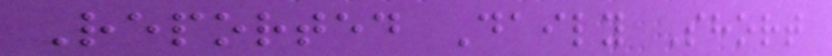Reported Daily Short
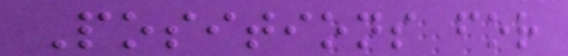Positions for
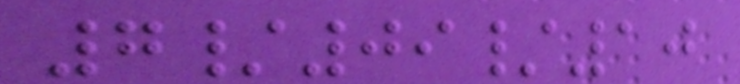7/09/10
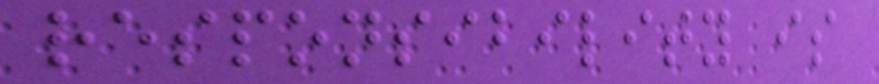responsibility is
